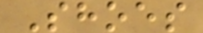Shoes
